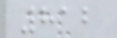812
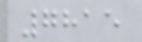7815
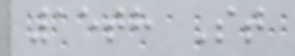15th St
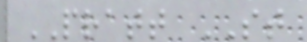PRATT ST
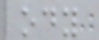ody
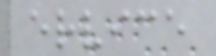ervice
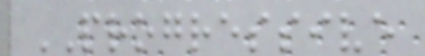PROGRESSIVE
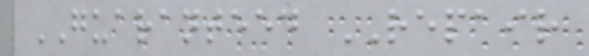GUARANTEED REPAIR
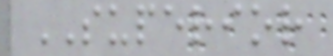SUPERIOR
